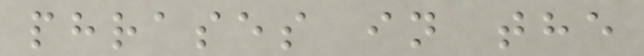phrases in the
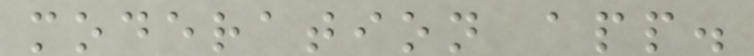moderation app.
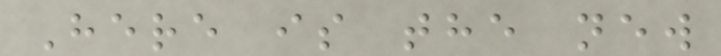Here is the new
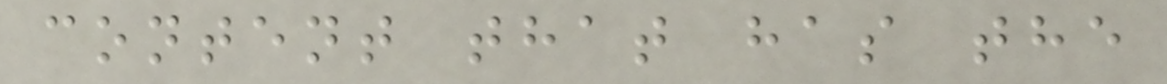content that has the
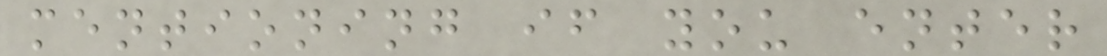mentioning if you enter
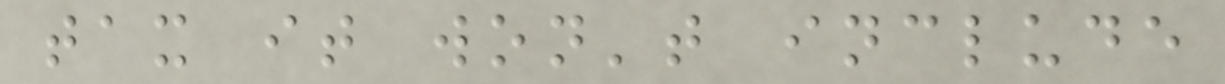tax it won't include
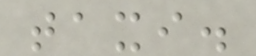taxi.
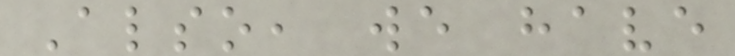Also, we have
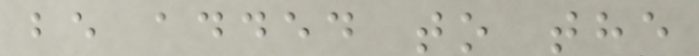be added to the
